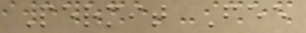Permit Fee
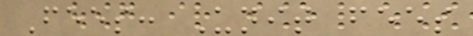Fees: Unit fees
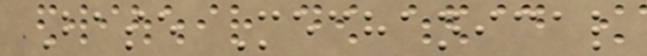Base Mechanical
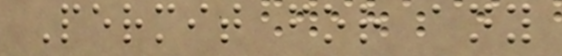Permit for any
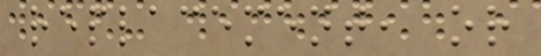replacement, or
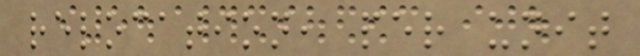relocation, per unit
